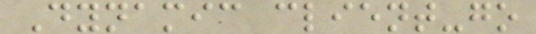Dynamic client-go
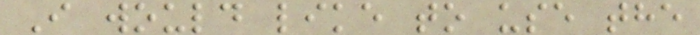I would like to use the
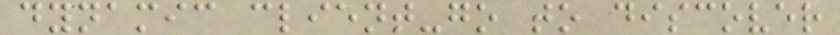dynamic client-go to discover
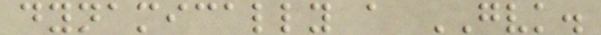dynamically a GVK.
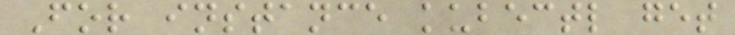For instance kubectl get
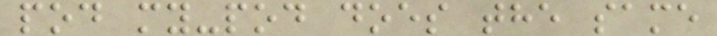pod my-pod does the same
